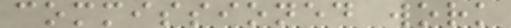commissioned work
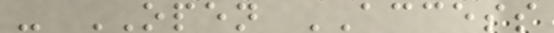- OPEN ACCESS
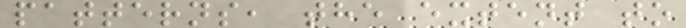patterns, the extent to
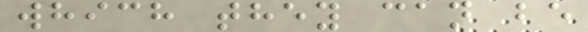which they can be
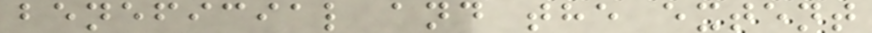beneficial and the extent
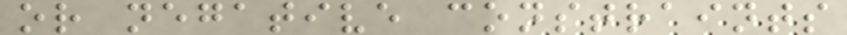or negative constraints
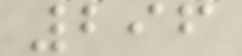296
